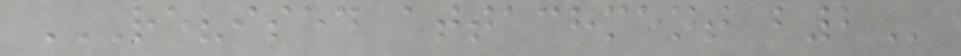REVISED ATTACHMENT B2
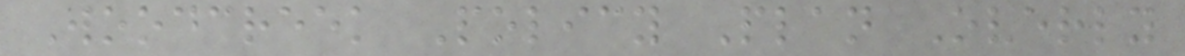Woodcreek Policy Plan Overly
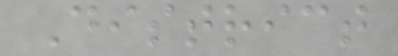District
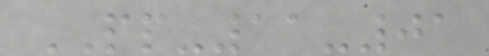PP-11-01
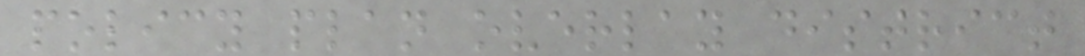policy plan overlay district
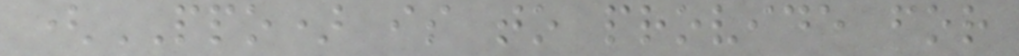(PPO) is to provide for
